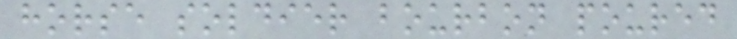horse soldier bourbon poured
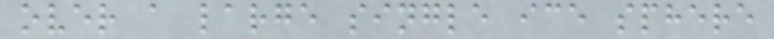over a large single ice sphere
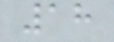18
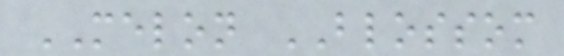MELON BLOSSOM
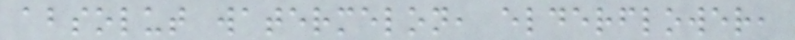absolut watermelon, elderflower,
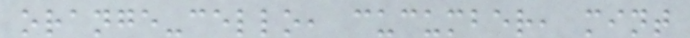orange-cello, cucumber, mint
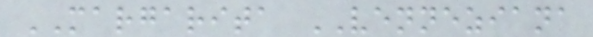MARGARITA VENNEZIANA
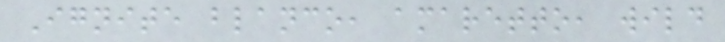Ignite blanco, amaretto, wild
